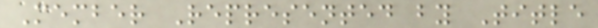Member Represented by Title
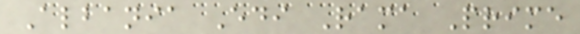Albania Edi Rama Prime
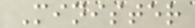Minister
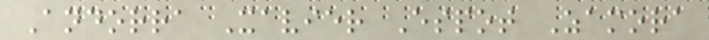Andorra Xavier Espot Zamora
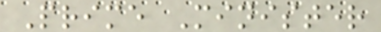Prime Minister
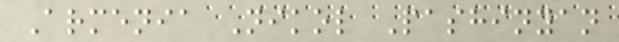Armenia Nikol Pashinyan
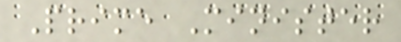Prime Minister
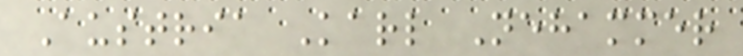Austria Karl Nehammer
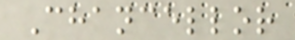Chancellor
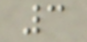3
